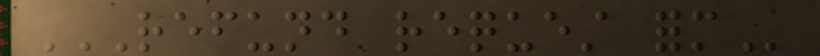REFUND REQUEST FORM
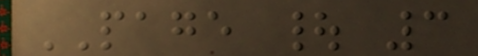PAGE | 3
